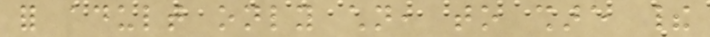for adult only children, to share their
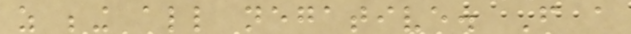as being all negative. From a
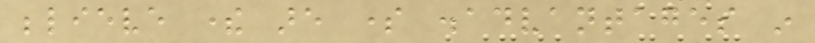believe there are some disadvantages in
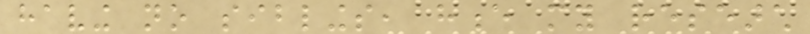having no siblings, hence my research
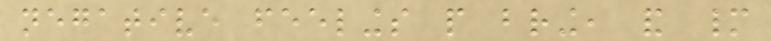negative feelings people bring, and many
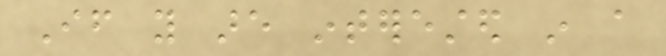If you are interested in a
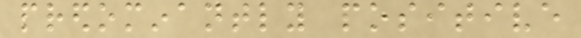predominantly positive
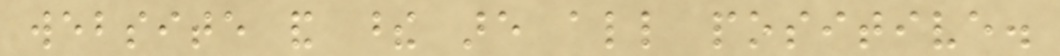website and these are all positive.
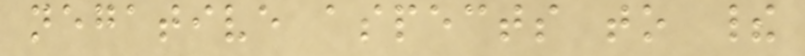negative aspects to their
